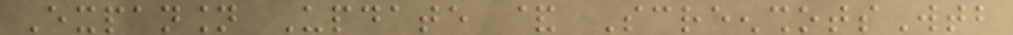Expansion Update & ScreenshotsWtb
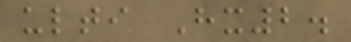ulti Hx2.
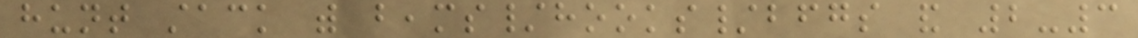hunt stack with beams/hooks/bfgs and 2-3
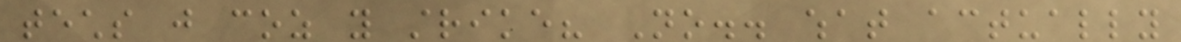techs just coz you strike? No.. what actually
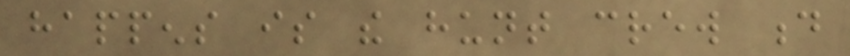happens is the hunt crew d
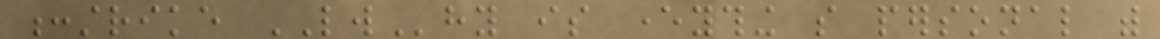:strike LWhy is everything so personal with
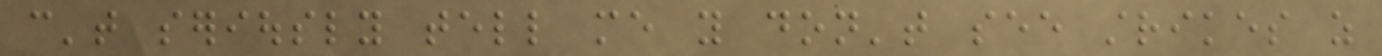can't seriously tell me you don't see strikes as
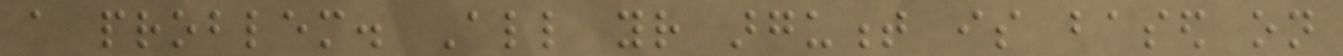a problem. All your argument is based on
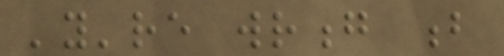'you're wrong b
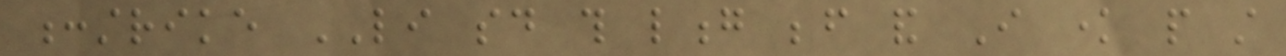:strike LI said this long before and I know people still
